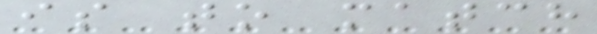is to match
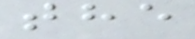the
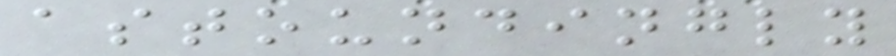astoundingly
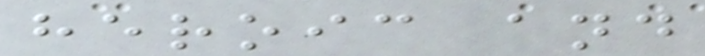heroic and
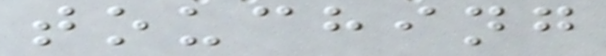touching
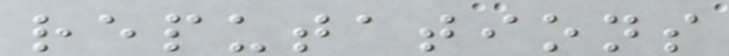reputations
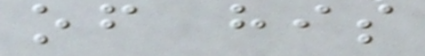of his
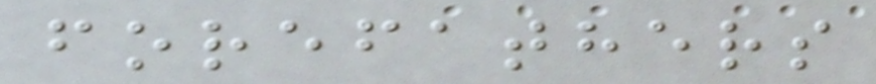forefathers
